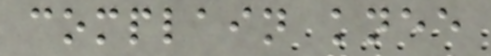complain knee
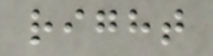right
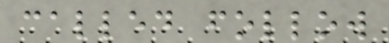called follow
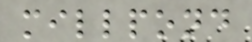millpond
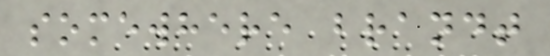somewhere brandt
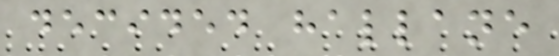decided hallane
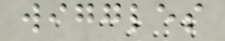wiggles
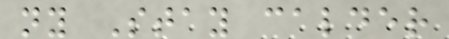ny Stay calder
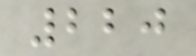220
